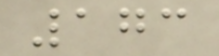173
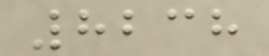8238
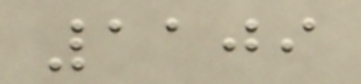1109
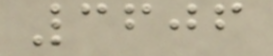3606
